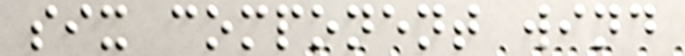six component wind
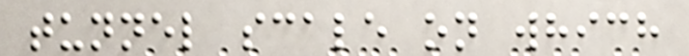tunnel scale on which
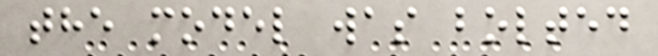the model was bolted
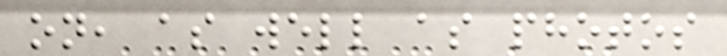on, as well as photos
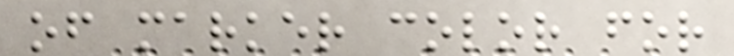of marker color for
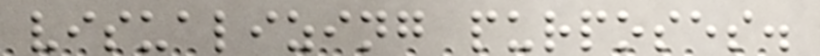visualizing purposes.
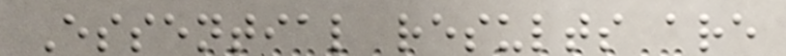Essential results are
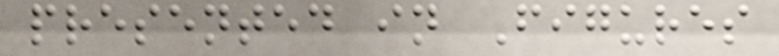presented in Figures
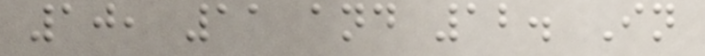10, 11 and 12. In
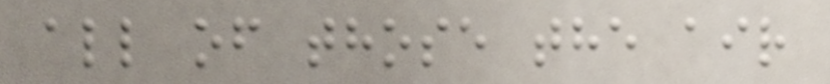all of those the air
